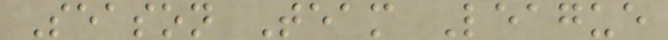Season Team League
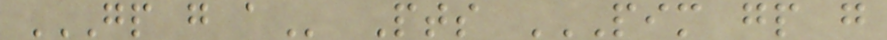GP G A Pts PIM GP G
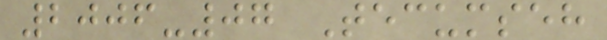2006-07 Tecumseh
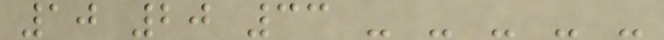10 20 33 - - - - -
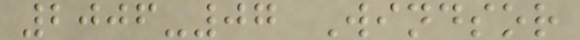2006-07 Windsor
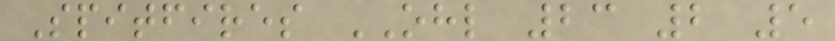Spitfires OHL 23 2 5
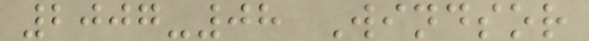2007-08 Windsor
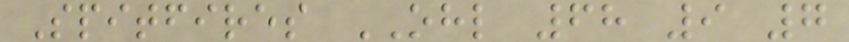Spitfires OHL 68 9 7
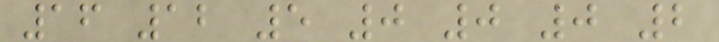16 12 5 0 0 0 2
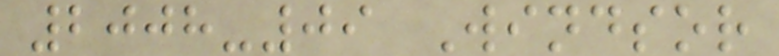2008-09 Windsor
